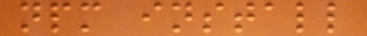npm install
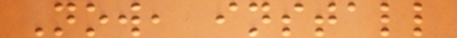Now, install
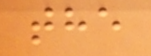the
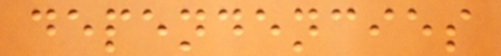dependencies
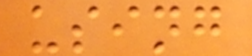using
